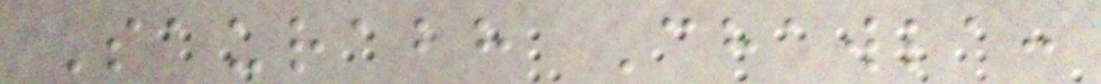Saurabh Chawla:
